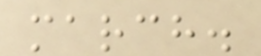march.
